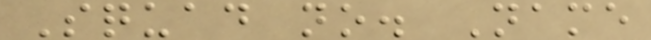Squad no. Name
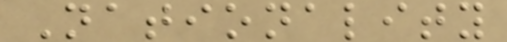Nationality
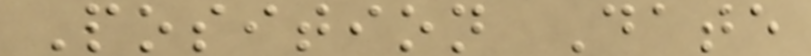Position Date
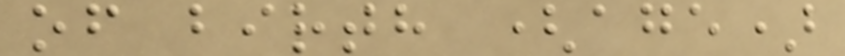of birth (age)
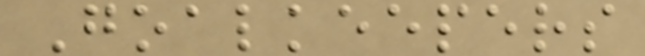Goalkeepers
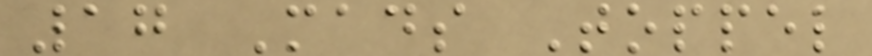17 Mads Toppel
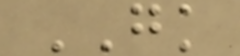GK
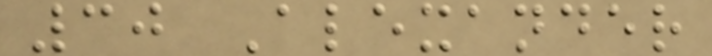30 Alexander
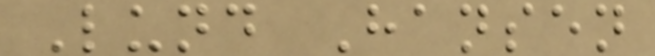Lund Hansen
